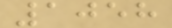1058
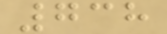738
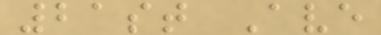21st Ave
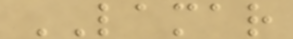LAMAR
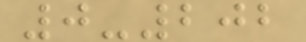0-202
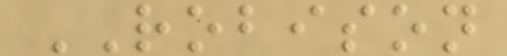ROBISON
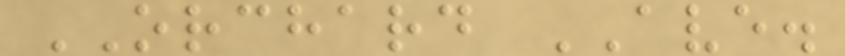ORCHARD AVE.
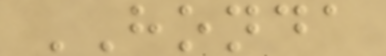HONDA
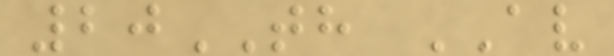20TH AV
